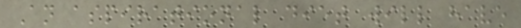An aspirational diet will have
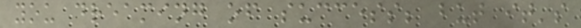you dreaming of success; but it's
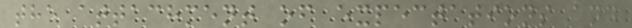the attachment of expectations and
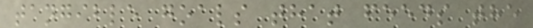tangible goals that feeds the
